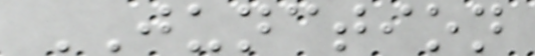JUNCTION
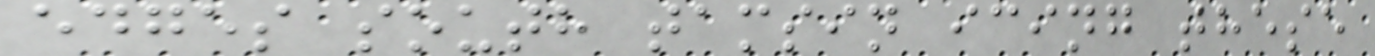edges south tamsin icing these
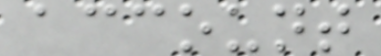account
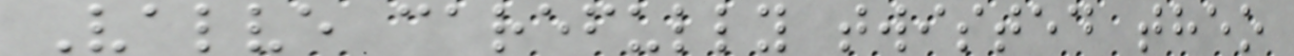Valve carefully twisted theo
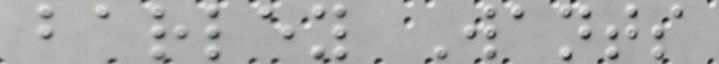barley Wants
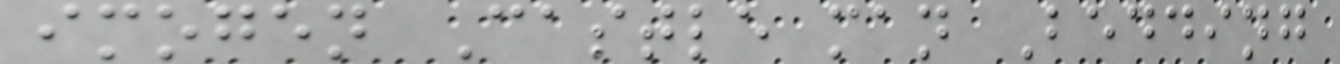imogen Castle man Bedding
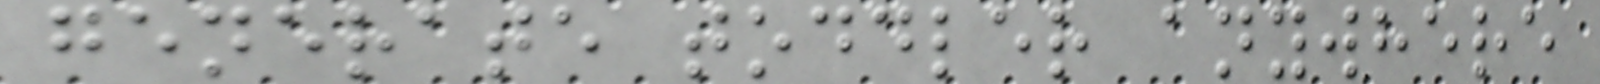generate toddler anywhere
